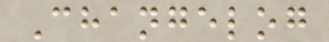Changelog
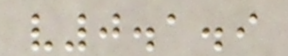v0.1.9
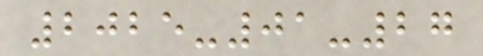2025-01-27
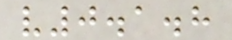v0.1.8
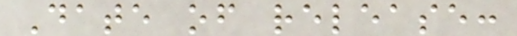Date of release:
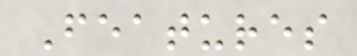Features
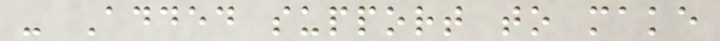- Added support to make
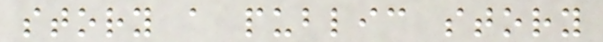story a public story
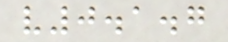v0.1.7
